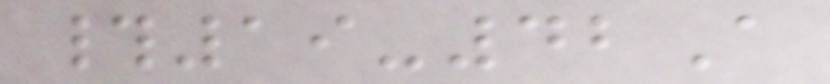#19-42A
